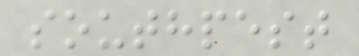southpest
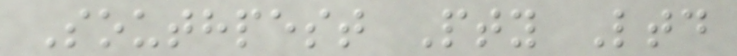Southpest Pty Ltd
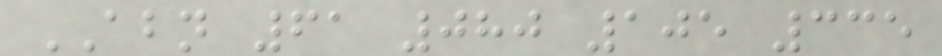ABN 61 080 105 335
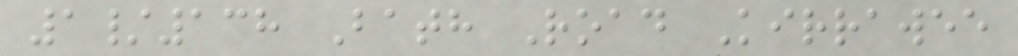1/138 Bath Road Kirrawee
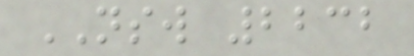NSW 2232
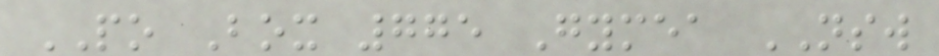PO Box 775 Gymea NSW
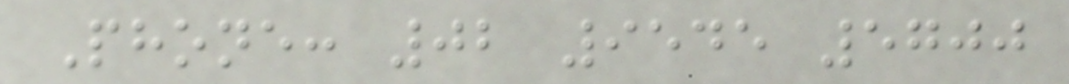Phone: 02 9545 5700
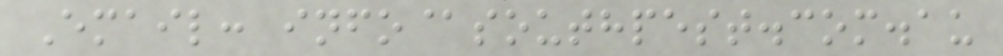Email: info@southpest.com.au
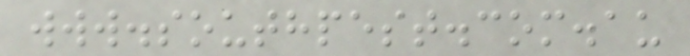www.southpest.com.au
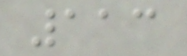113
